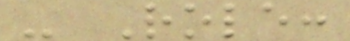- Role:
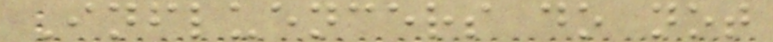Influencers do not
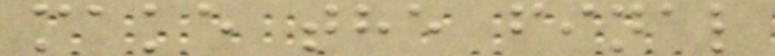make the final
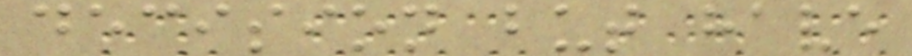decision but have
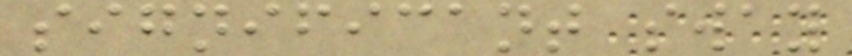significant sway
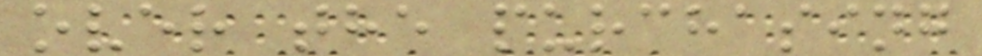over the purchasing
